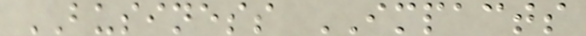BUSINESS IMPACTS
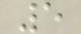5
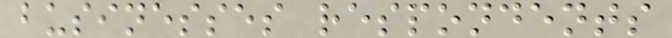businesses respondents
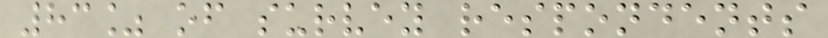83% of survey respondents
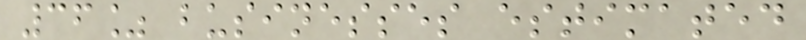36% businesses estimated
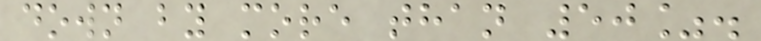down by more than 50%.
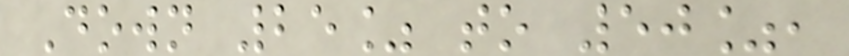Down 25% to 50%,
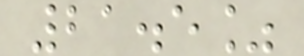21.5%
